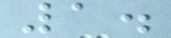1.
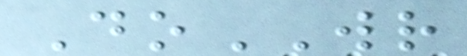DoWR
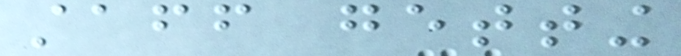staff getting
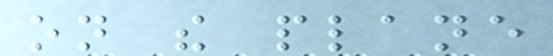on the plane
